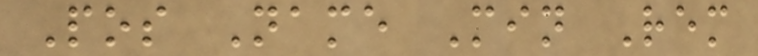Pos Name Min Rem
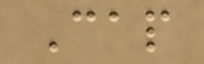Cap
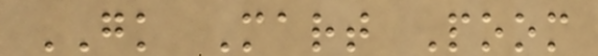GK Mart Poom
